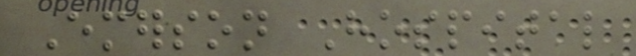Emerson Hospital
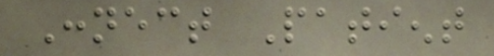Connect Patient
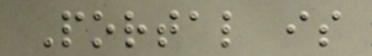Portal is
